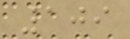109
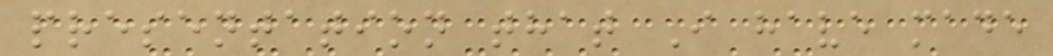presentation that I have made
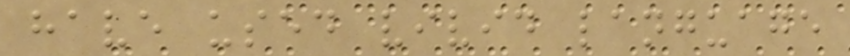have used vivid language
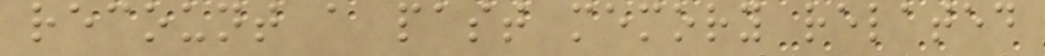recount a past memory related
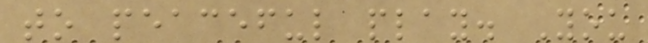to peaceful play. You
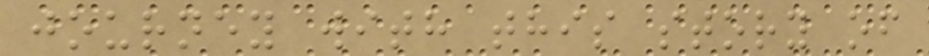journey with this story of
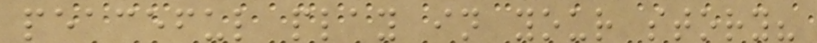peaceful play in your story?
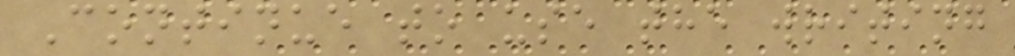Continue to use the writing
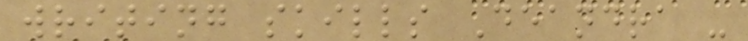writing skills Deandra -
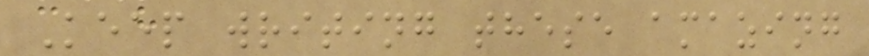Keep writing these amazing
